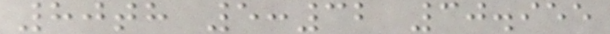80th 5:32 30.955
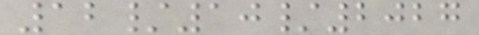12/10/2027
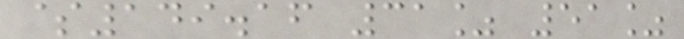$149.16 31% 51%
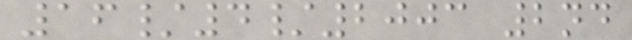16/4/2003 2nd
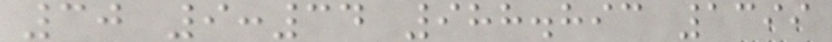30 9:34 988.893 1399
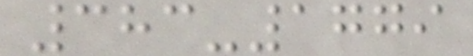383-1779
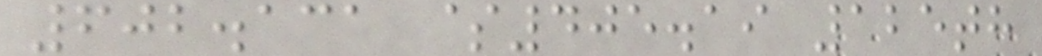602.131 $405.19 125th
